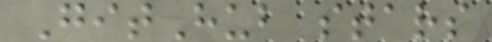GitHub stars
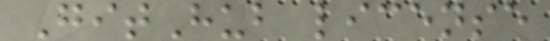GitHub license
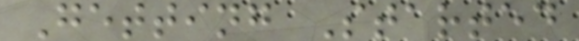Getting Started
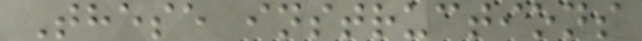These instructions
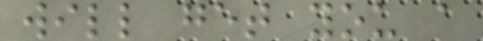will get you a
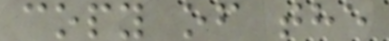copy of the
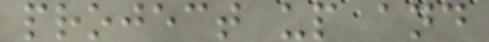project up and
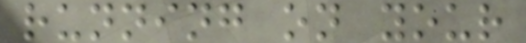running on your
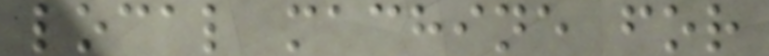local machine for
